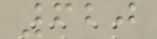620
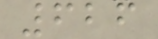626
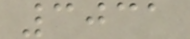3031
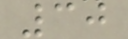30
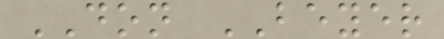DON BEYER
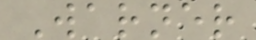Warner
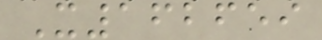X162659
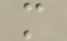m
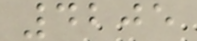4205
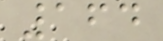164
